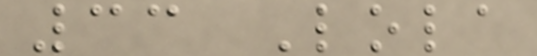33 Lola
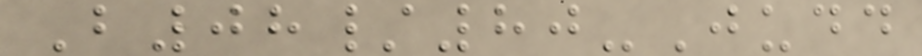B08/80-Judd
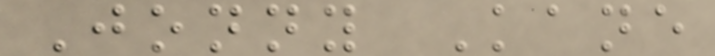Jonny Kane
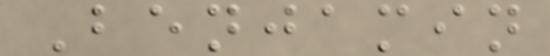Benjamin
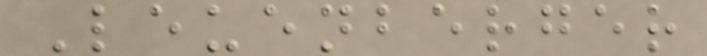Leuenberger
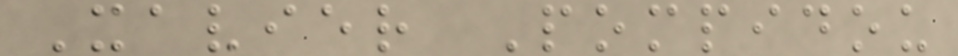Xavier Pompidou
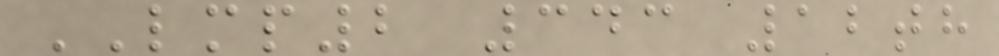LMP2 343 12th
